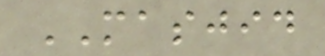MASJID
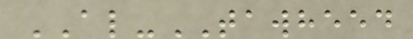AL-TAWHEED
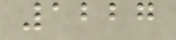1227
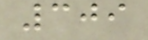309
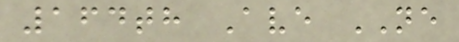164th Ave NE
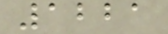1221
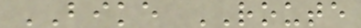BIKE ROUTE
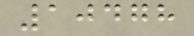10478
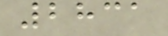2831
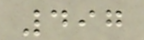497
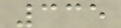335
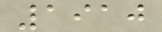1910
